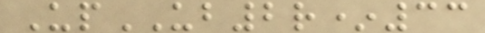UpUB2r*33
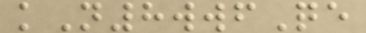kN8wwfQe
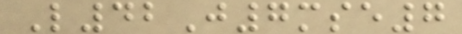L42J7mse7
